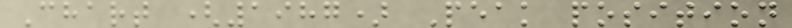Chart (1987) Peak position
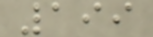199
